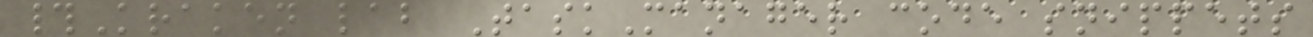#Kraken lab TaskManager code snippets
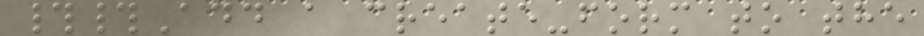##Add a create-form to the
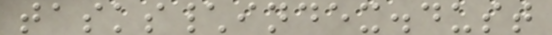tasks\index.dust
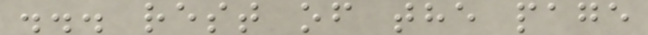... rest of the page
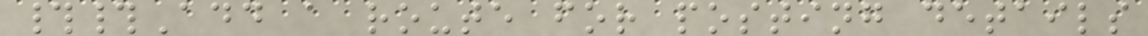##Add a route for posting details
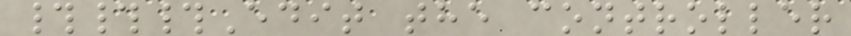###Edit the controller
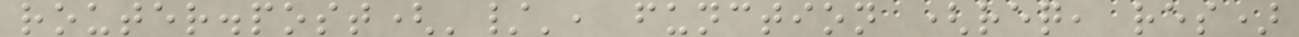router.post('/', function (req, res)
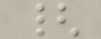{
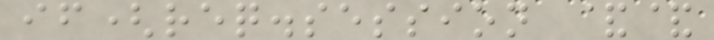if(req.session &&
